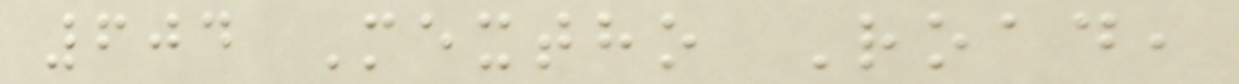604 Mextho Road,
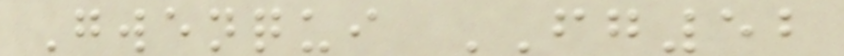Gwenqui FG52
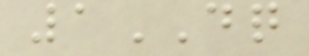1DQ
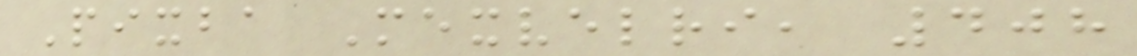Pixba Mexvelri, 408
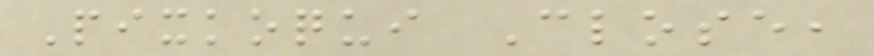Pixkoqui Close,
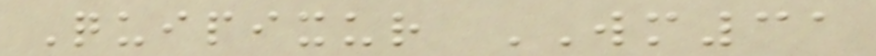Quipixur WM31
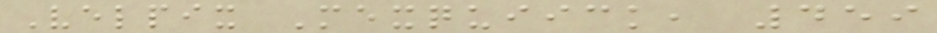Velpix Mexquiick, 459
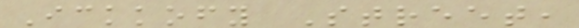Ickkofy Street,
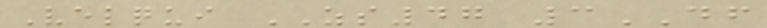Velqui ZS47 3DF
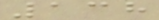138
